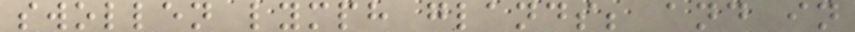swollen lymph glands; and in
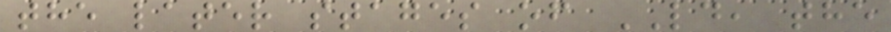the later stages of LD, the
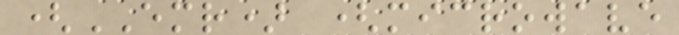(EMR) (microwave
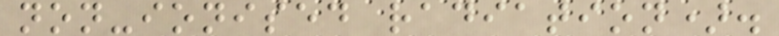non-ionised radiation).
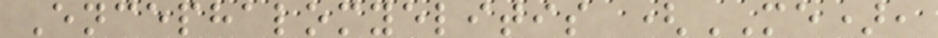Encephalomyelitis (ME),
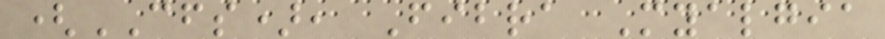(CFS), Fibra Myalgia
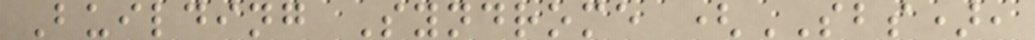Building Syndrome (SBS),
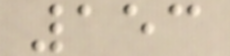153
